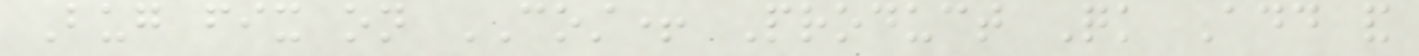Bug fix on COST+ Product Quick Add and
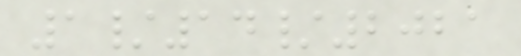1/14/2021
